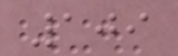109
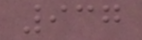937
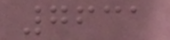7631
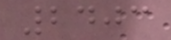2403
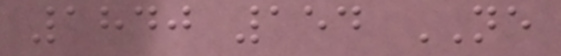1840 154 NE
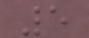5
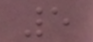5
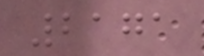2171
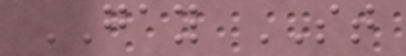GAY ST
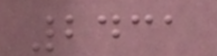2431
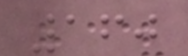160
